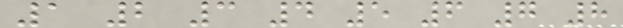1 2 3 4 5 6 7 8
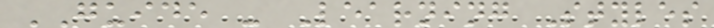GUIDE - Learning Styles
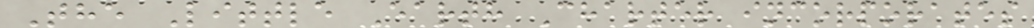The Little Earth Charter incorporates
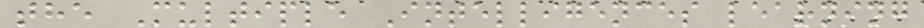the Multiple Intelligences learning
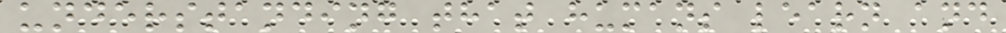understanding that humans learn and
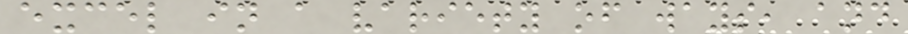excel in a variety of ways, and
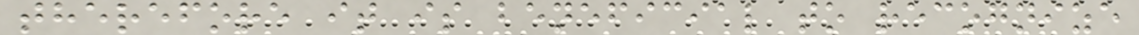therefore it is beneficial to recognize
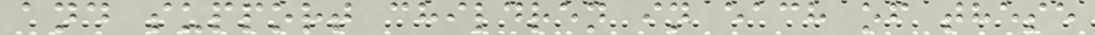and support children in each of these
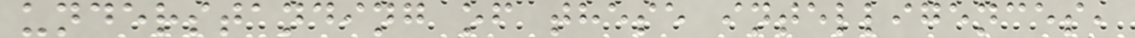understanding of these intelligences,
